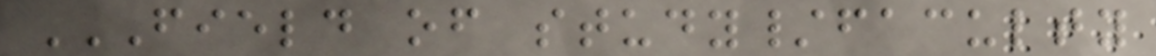FIELD OF STUDY/FACULTY
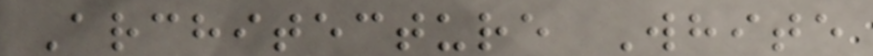Architecture White
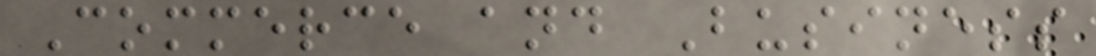Commerce and Business
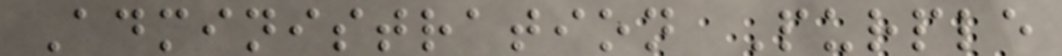Administration Purple
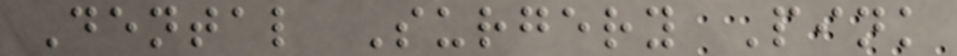Dental Surgery Pink
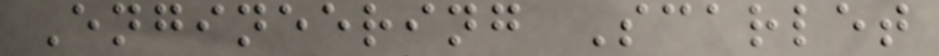Engineering Scarlet
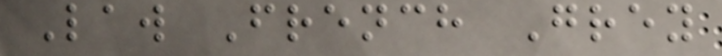Law French Grey
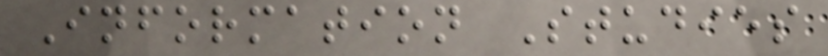Information Studies
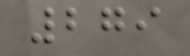279
